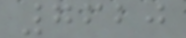7620
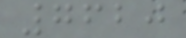7620
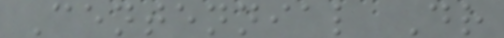Centennial Dr
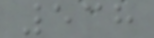538
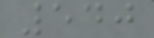540
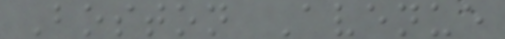Boston Avenue
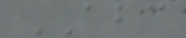ABC
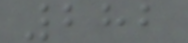282
